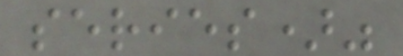series)"
